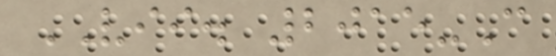VII. 2015-C
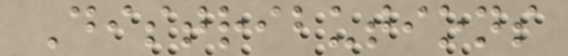Distributions
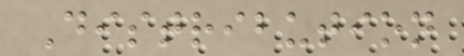Distribution
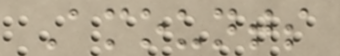Amounts
